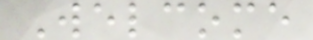Welcome
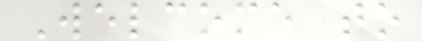Welcome to
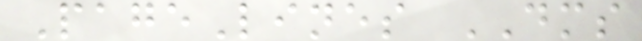PageLines DMS
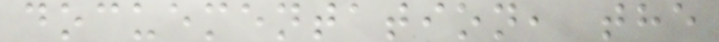docuementation, the
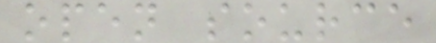open source
